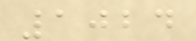1024
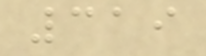319
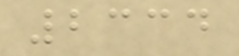2334
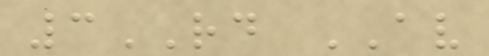3RD AV
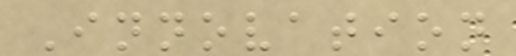Innovation
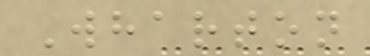Wharton
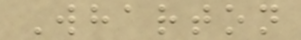Wharton
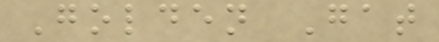Golden Gat
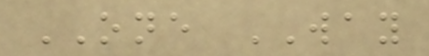ONE WAY
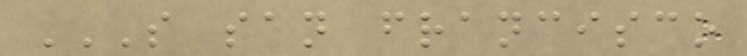S SAN FRANCISCO
